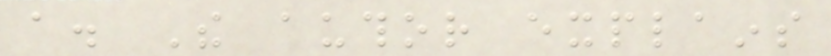a. The author explains
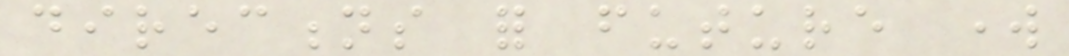directions for future work
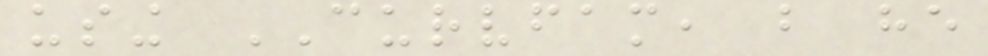using CURVFAM, but he
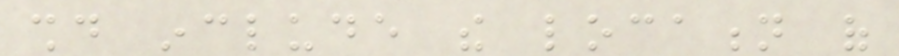should include the location of
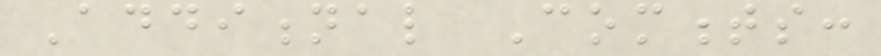Additional Comments:
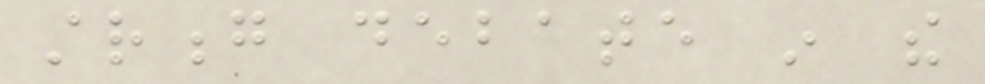strong debate in the
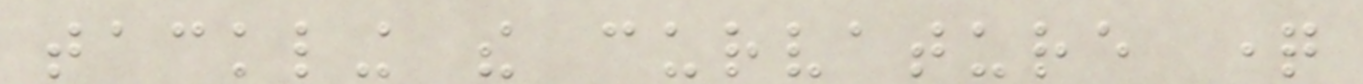tackling the curvature question
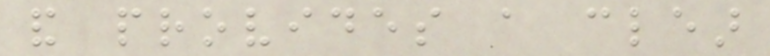and provides a clear
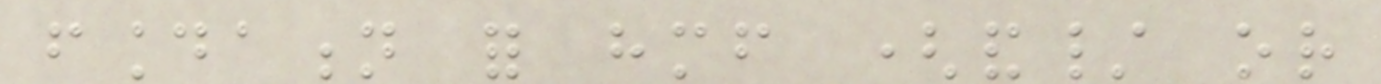foundation for himself (and/ or
